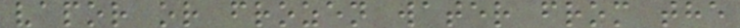vapor or frozen water from the
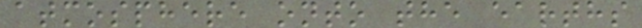atmosphere onto the earths
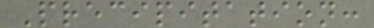Precipitation:
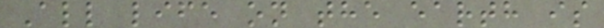All life on the earth is
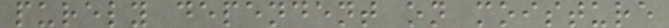purely dependent on moisture
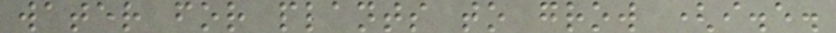water for plants to grow (i.e.
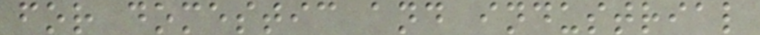for domestic and industrial
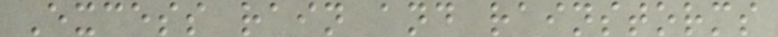Excess rain and rainstorms
